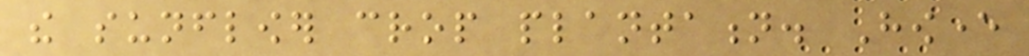the sunflower crop plantation. However
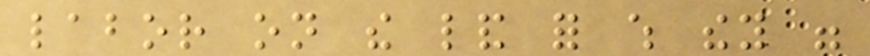labor on the land for which they were
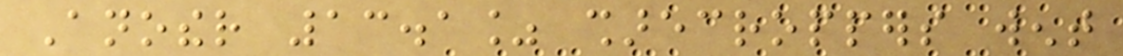Another 13.1% sharecroppers went
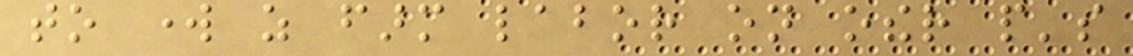to work as farm labor on other people's
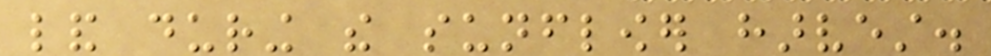land during the sunflower harvest.
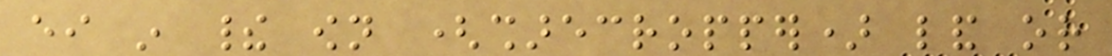either in their own (sharecropper) land or
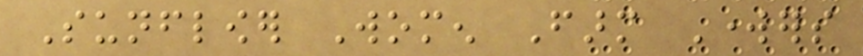Sunflower Women Farm Workers
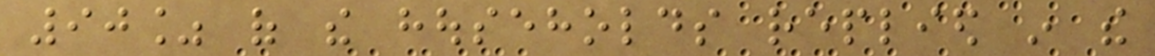90% of the households replied in the
